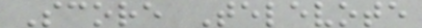Score Televote
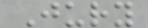Jury
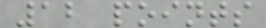12 points
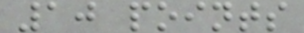10 points
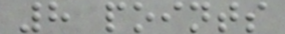8 points
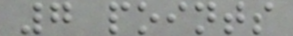7 points
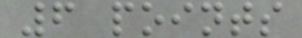6 points
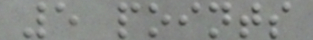5 points
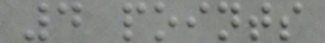4 points
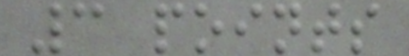3 points
